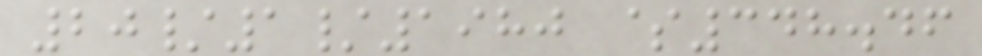20/1/1980 $348.46
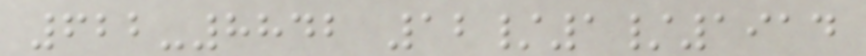622-8842 12/1/1914
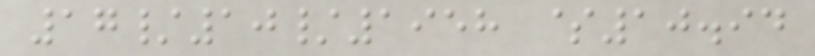17/10/1958 $10.94
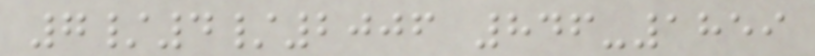7/4/2006 846-1859
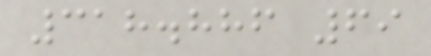318.886 69
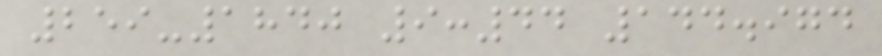259-1840 9:44 144.974
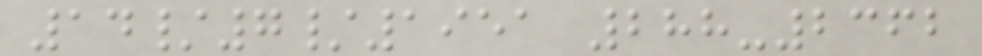14/7/1951 288-2362
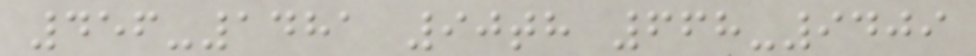456-1481 90th 668-9409
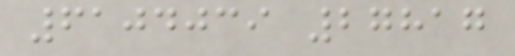6104039 27817
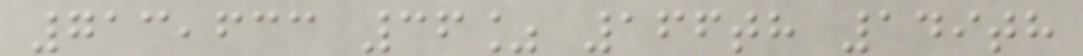713,633 36% 166th 149th
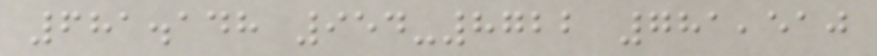681.148 954-8722 781,510
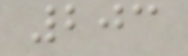203
